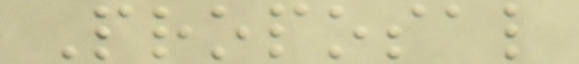Proposal
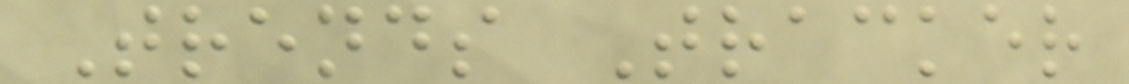Trends Tracker
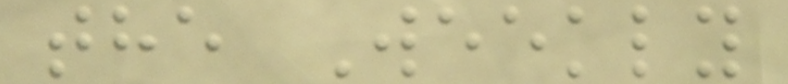the Weekly
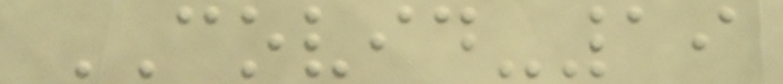COVID-19
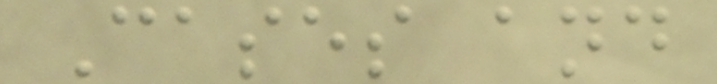Cases and
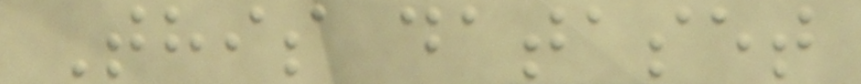This dataset
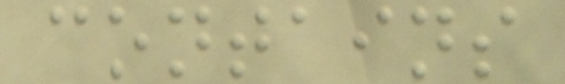contains
